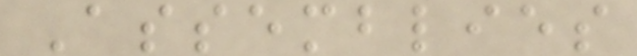Assemblies
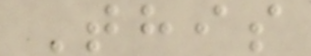This
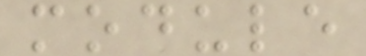module
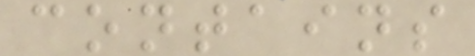contains
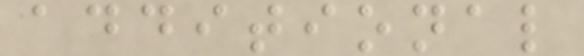additional
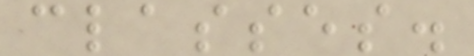classes.
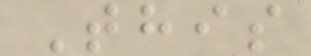This
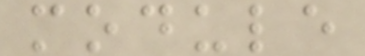module
